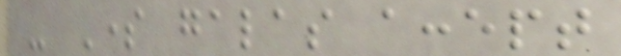- Some galas accept
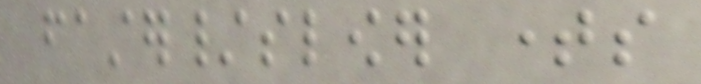faster/slower times
